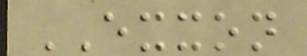EXXON
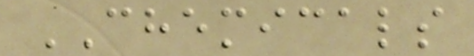CHEMICALS
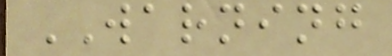WARNING
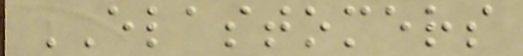ELASTOMERS
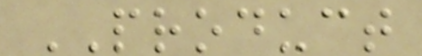PRODUCT
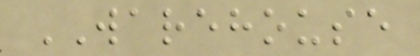WAREHOUSE
